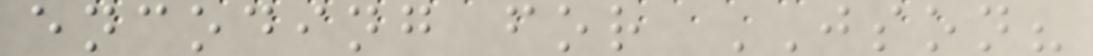encoding for JSON?
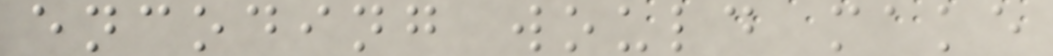encoding would make
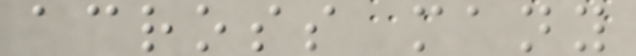across many
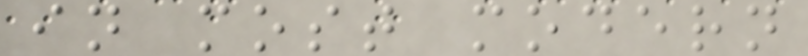in most modern
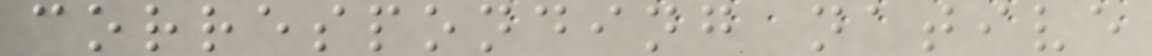corresponding native
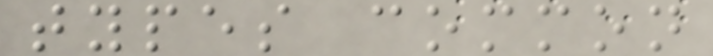types common
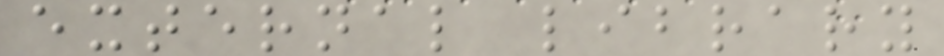external library
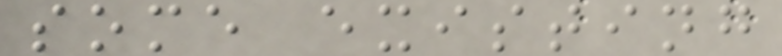some existing
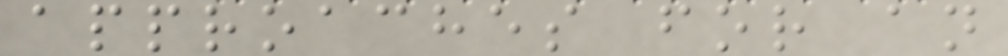approaches for an
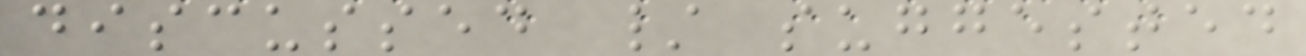discussed / suggested
